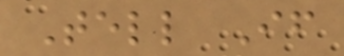Tell If
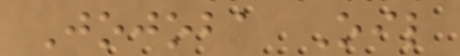Jojoba Oil
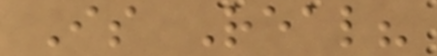Is Real?
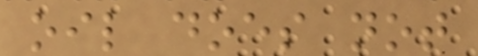oil does not
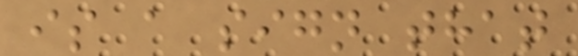is a sign that
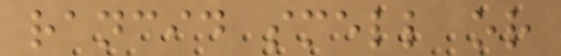rancid smell or
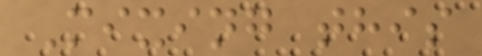Mixing this
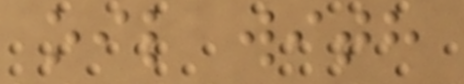oil with
